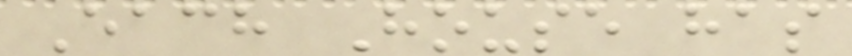Each House has
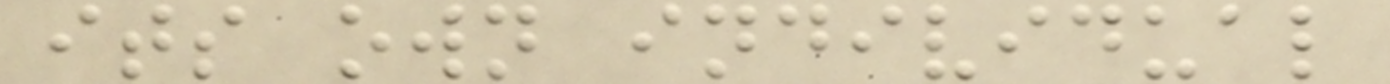its own individual
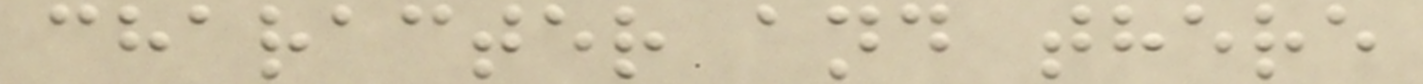character and there
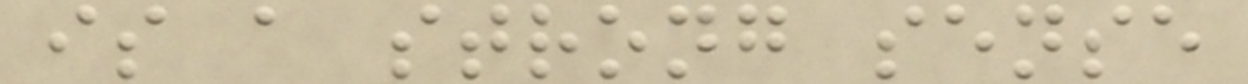is a strong sense
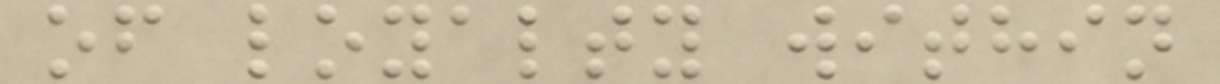of loyalty within
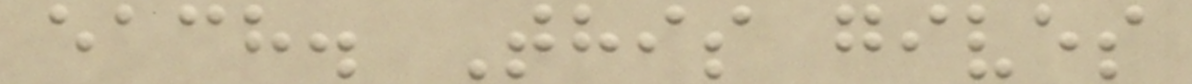each. This gives
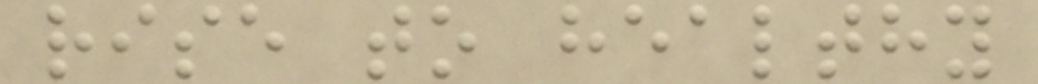rise to healthy
